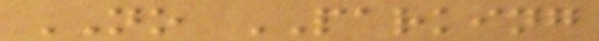NO PARKING
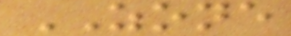ZONE
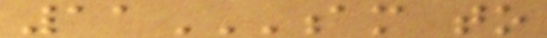11AM TO
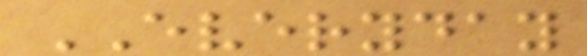EVERYDAY
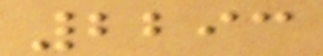2293
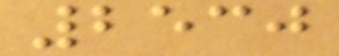2530
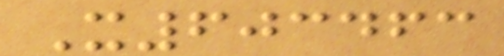X603463
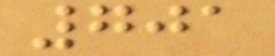701
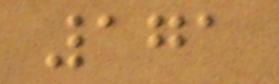171
